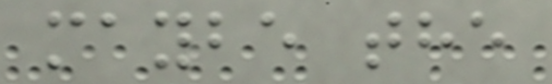maybe the
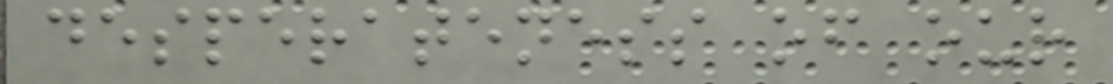desperateness of our
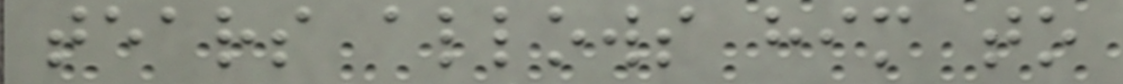tears allows him to
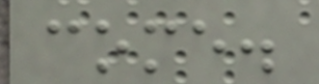come.
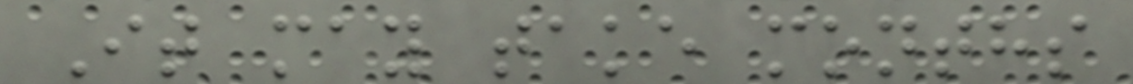It may take months
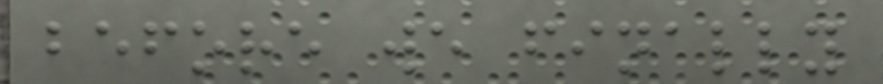before we finally
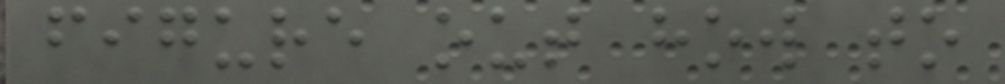figure out how to
